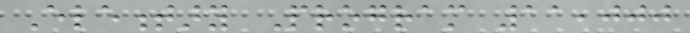Elementary Program 11,000
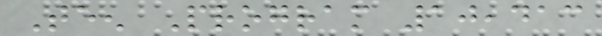Teen Program 10,413
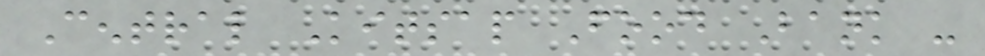Central Kitsap Food Bank -
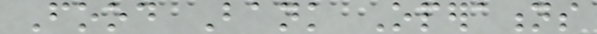Food Bank Operations
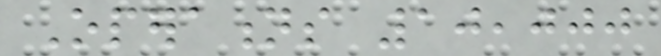Operations 10,000
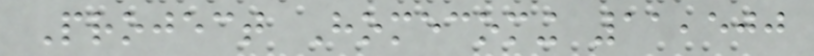Project Homecoming 11,500
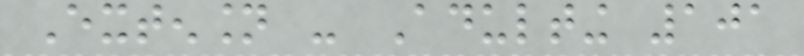Extension - Adulting 101
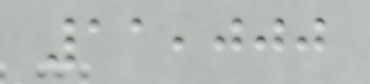11,000
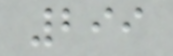299
